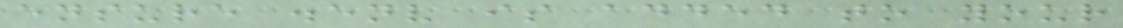ensure .env is added to your
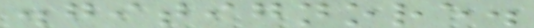.gitignore.
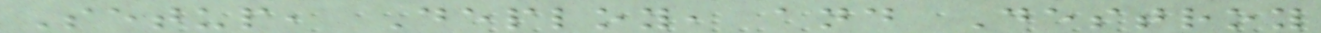Setup, Deploy, and Destroy
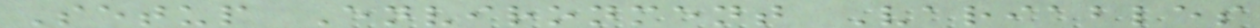Setup Environment Variables
